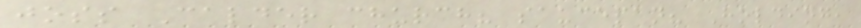joss Calder church? saucepan? Holding,
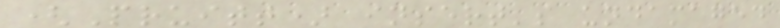(Pruitt) insert's undamaged
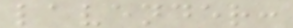lavender:
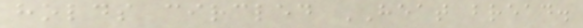holds circled HEAT bread.
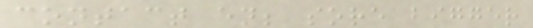contact en; sore bigger
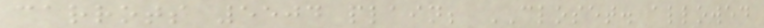carrots 5504 plain; CLOSET. allowed
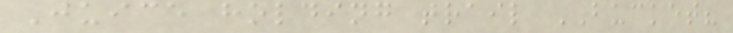Juice holding trail BUCKET?
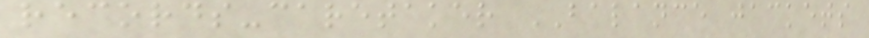records-caretaker BALANCE jackets
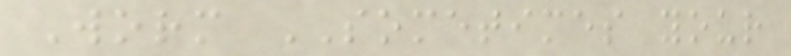Worm SOMETIMES your
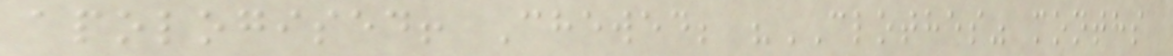apologised! Chewed; "CLOTHES" months
